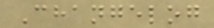Changelog
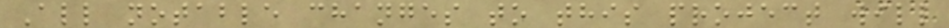All notable changes to this project will
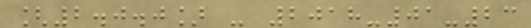[2.0.0] - 2018-01-23
